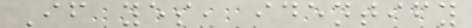If yes, identify
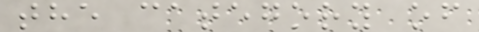the category of
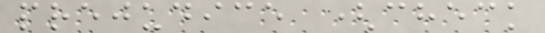prejudice (check
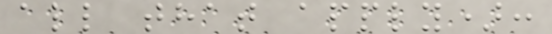all that apply):
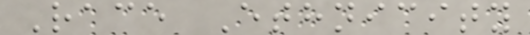Race Ethnicity
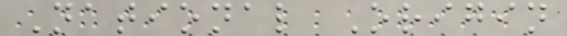National Origin
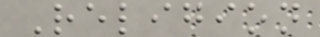Religion
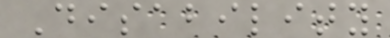Disability
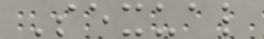Sexual
